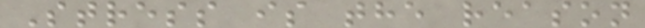Stress is the reason
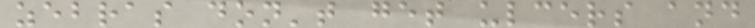zebras don't get ulcers and
